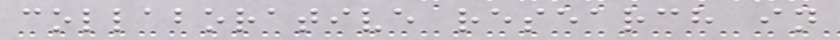collaborative research in
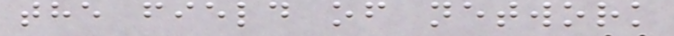the field of network
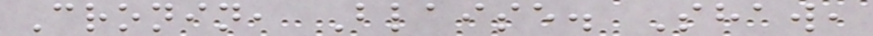Cronin, Blaise. Shaw,
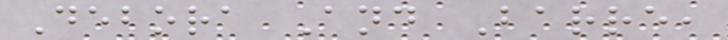Debora And Barre,
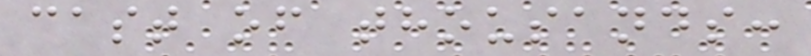cast of thousands:
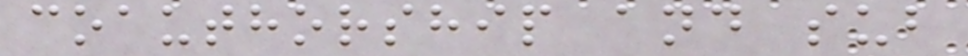coauthorship and sub
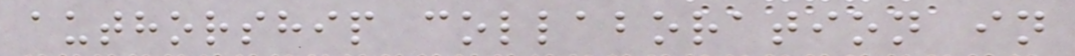authorship collaboration in
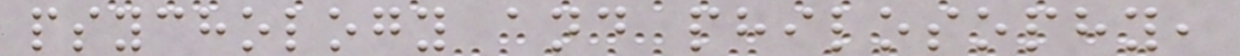psychology and philosophy,
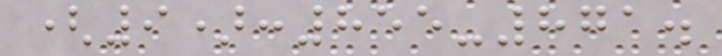(9):855-871.
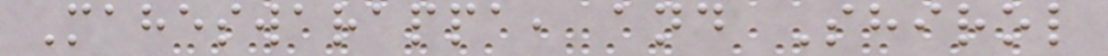Maheswarappa, and Shirol
